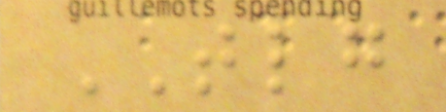TLG
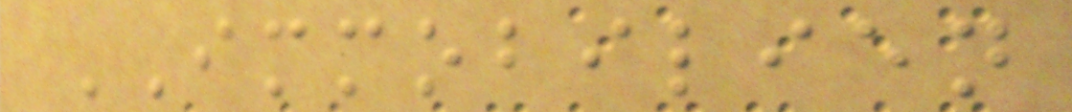IMMOBILIEN
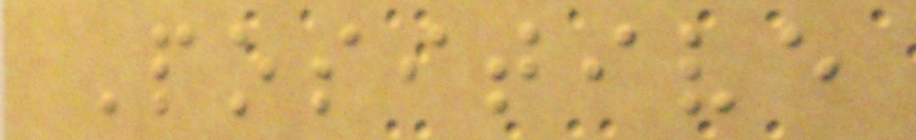Positive
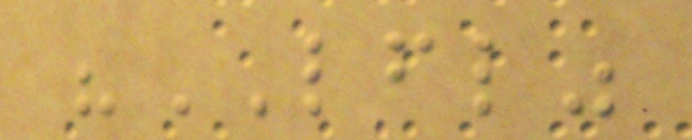"LFL"
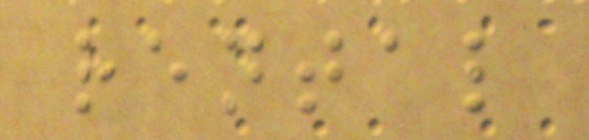rental
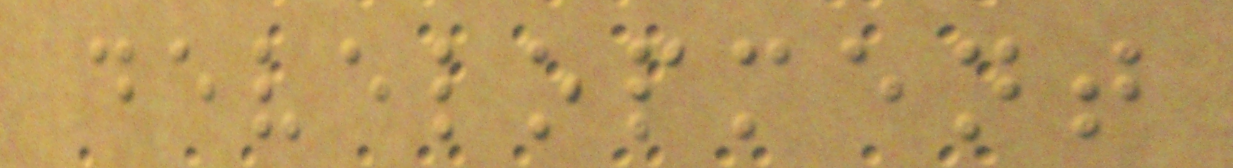development
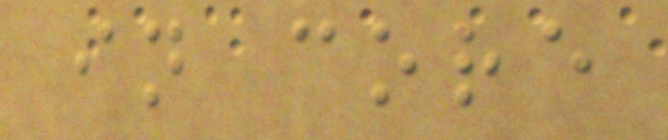in core
